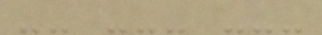-- --- ---
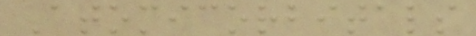Atomicorbitals
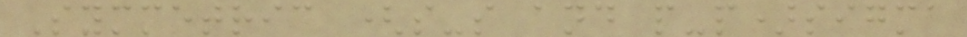Symmetric (s-s and p-p)sigma
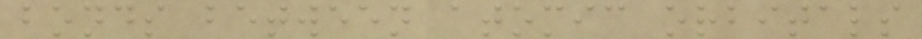bonds between atomic orbitals
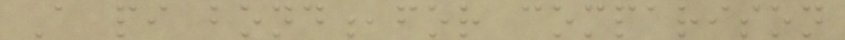A pi bond,for comparison
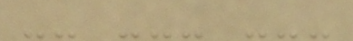-- --- ---
